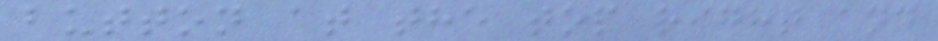button at the top right and
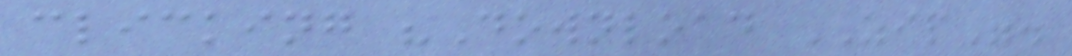clicking "Download ZIP".
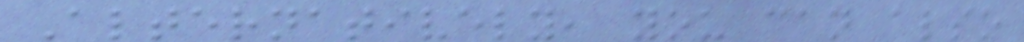Alternatively, you can also
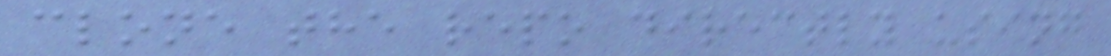clone the repo directly using
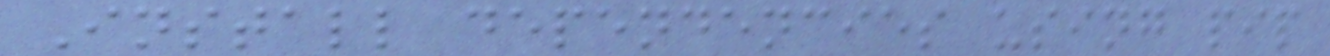Install dependencies using pip
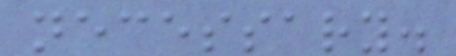necessary.
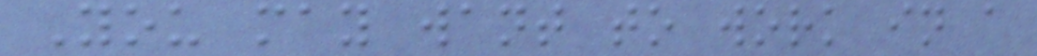You may want to work in a
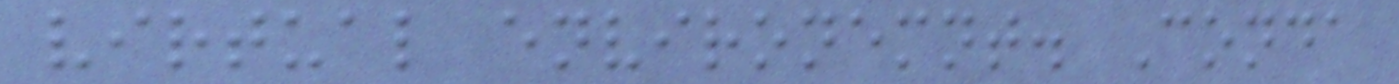virtual environemnt. Conda
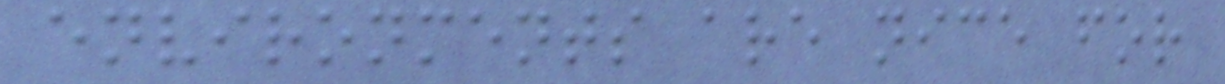environments are nice for
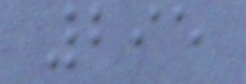295
